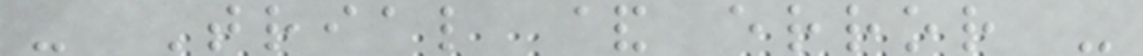- Trial & error -
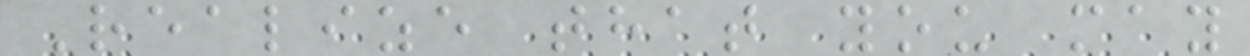Realize that you may
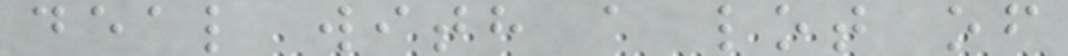deal with a lot of
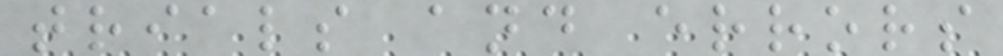trials and errors
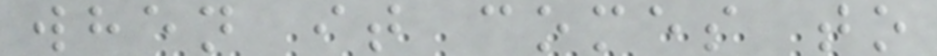when it comes to
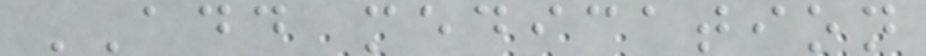ADD medication
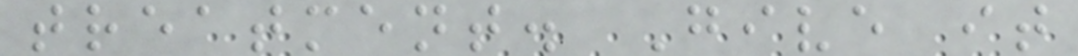treatment. Give it
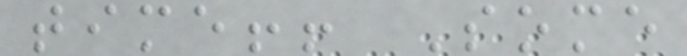time!! Some
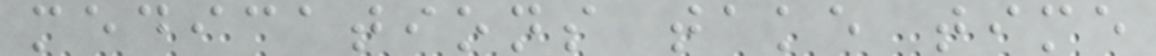medications take time
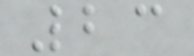23
